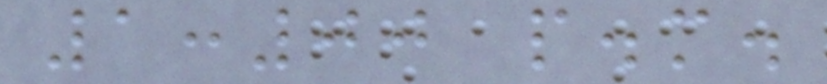1:00 p.m.
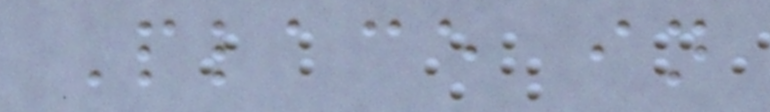Place in
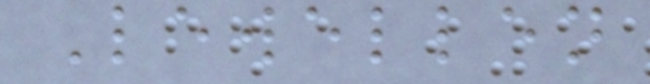Lewellen
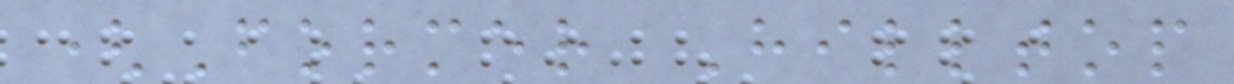(Former Hilltop
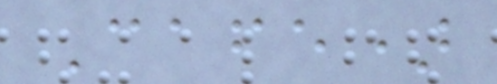Cafe)
